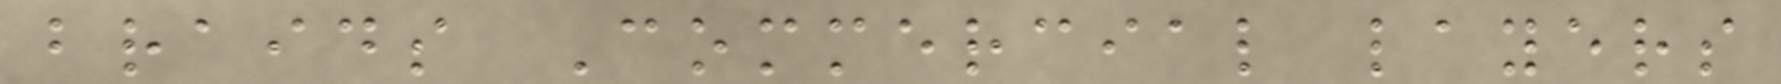braids Commercial layers
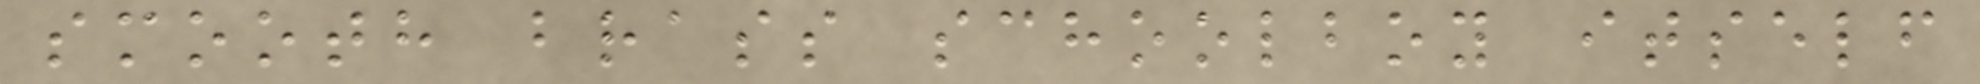smooth brass schoolboy itself
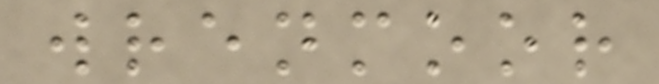wrenmoor
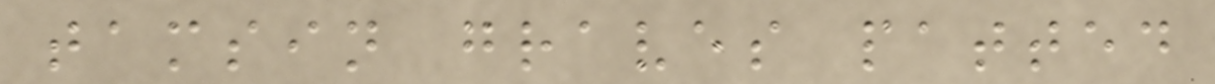tamsin graves patted
